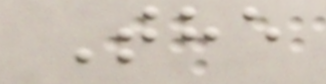The
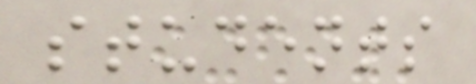students
